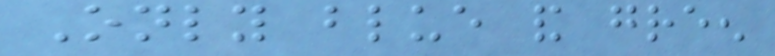Only blue and green
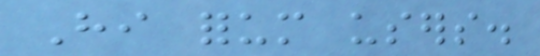Hi forum users.
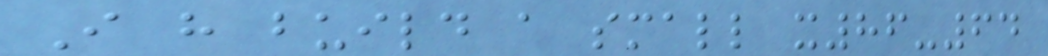I have build a small x86-64
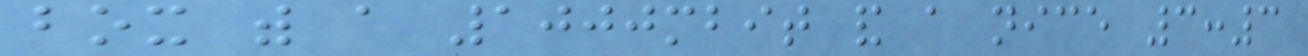box with a 1000mbit and a nice 3:3
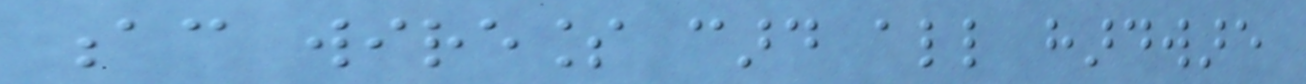ac wireless card all hardware
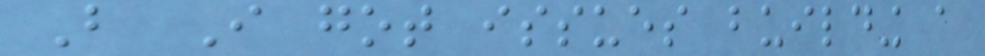But I got issues building a
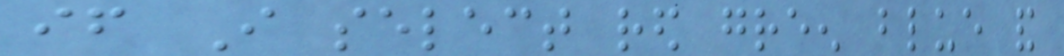if I select red green blue and
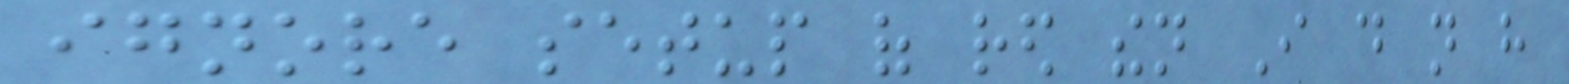ignore setup of red then I do not have
